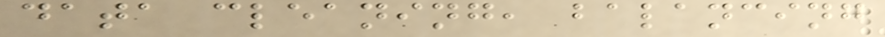data cleaning, balancing
